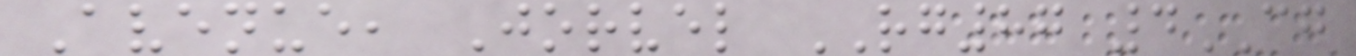Avenue, Jorvel RG87 4CG
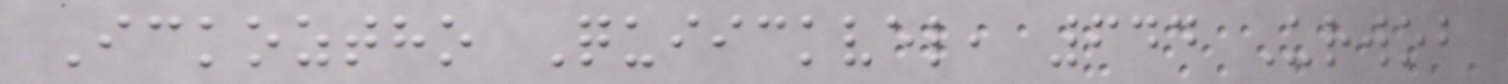Ickoztho Quiickvel, 644 Urwob
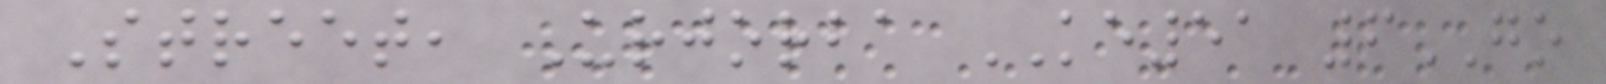Street, Urjorba KE51 6GO
